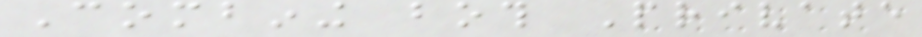Combining both Private
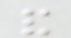and
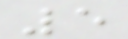5
